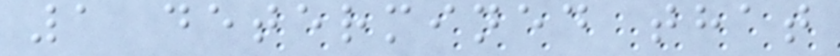1 determined that
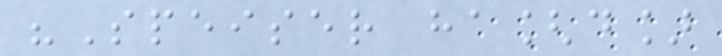"Speiser ha[d]
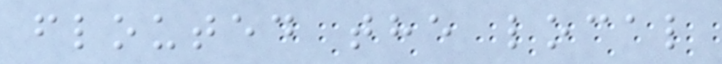flouted the local
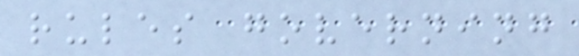rules governing
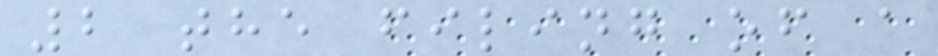2 the filing of a
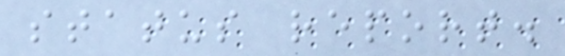status report.
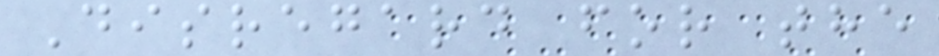Disregard for the
